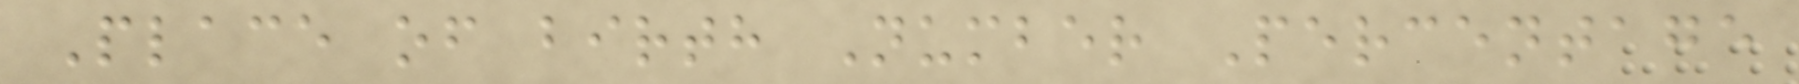Place of birth Number Percentage
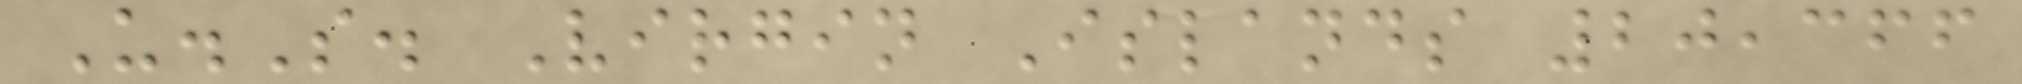U.S. Virgin Islands 20,366
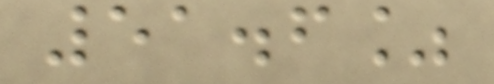51.6%
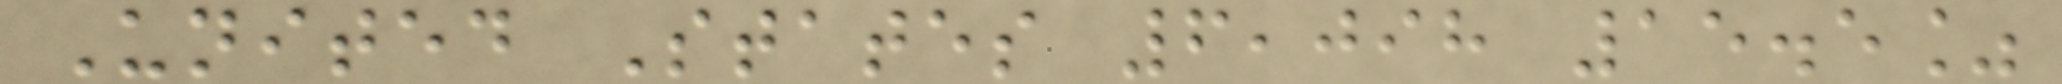United States 6,098 15.5%
